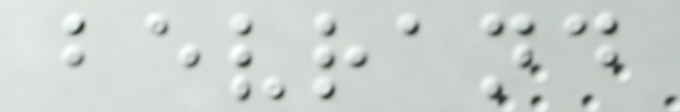bevrand
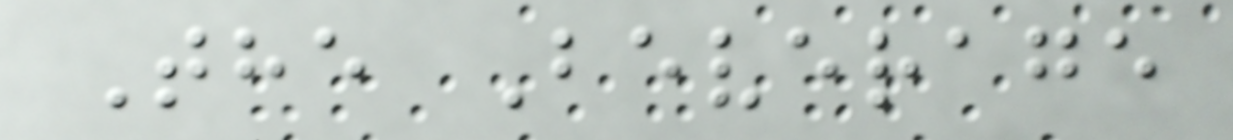The Beverage
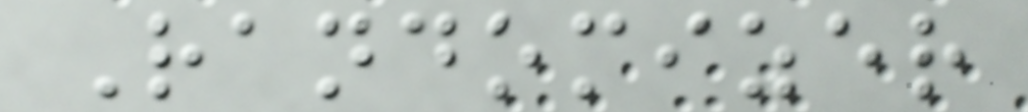Randomizer
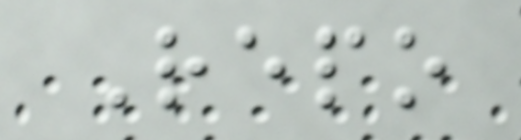Repo
